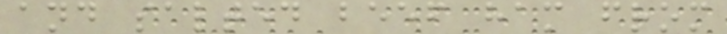and salted beef ham from
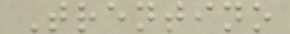Trentino
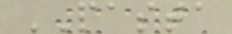PASTA
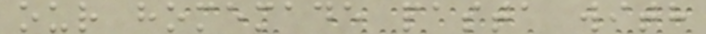our homemade pasta with
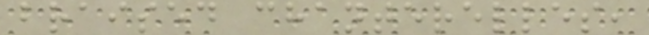braised chanterelles,
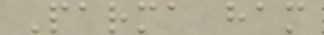Parma ham
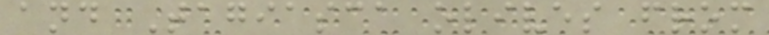and Tagiasca olives from
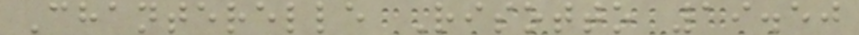Chanterelle Risotto 19.50
